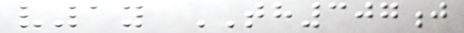v1y TH307j
